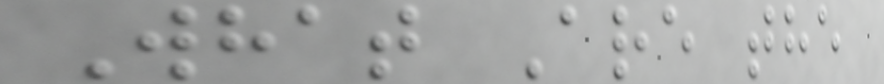What Are the
